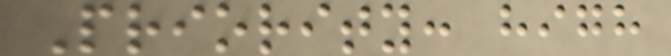Priority: high
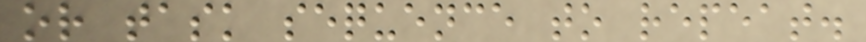or task sequence to repeat.
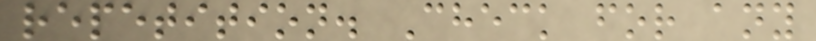repetition. Check for any
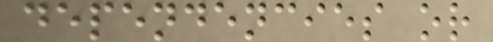dependencies or
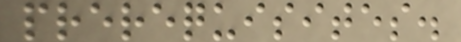prerequisites.
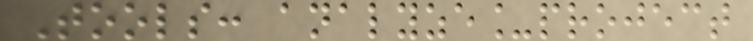Tools: analyze_project
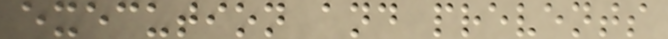execution and prevents
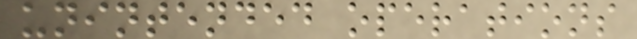unintended operations
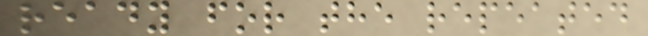ready for the repeated
